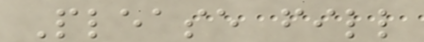Please fill
